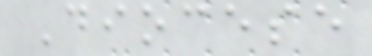Diocese
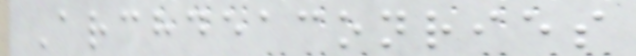Archdeaconries
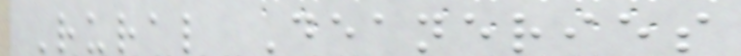Rural Deaneries
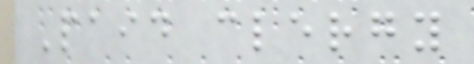Paid clergy
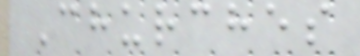Churches
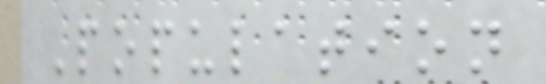Population
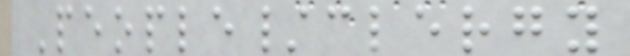People/clergy
